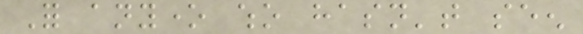For anyone who hasn't seen
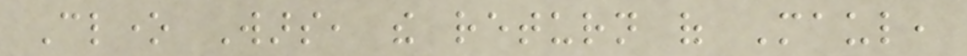Clone Wars, the return of Maul,
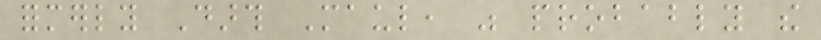formerly Darth Maul, was probably the
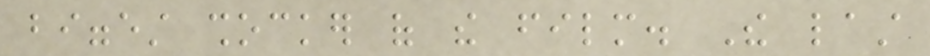biggest shocker of the film. The last
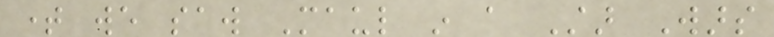time we saw Maul in a Star Wars
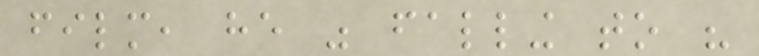film, he was falling to his
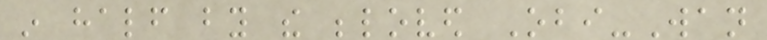in half by the beloved Obi-Wan
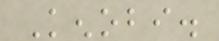Kenobi.
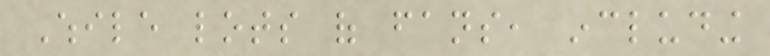While lots of fans, including
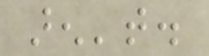aren't.
